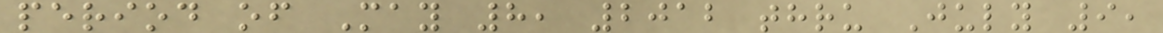period of May 8, 2012 thru July 9,
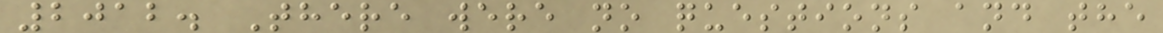2012. There were no questions and the
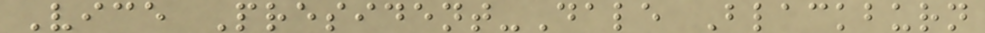Vice President-Dale Blackburn
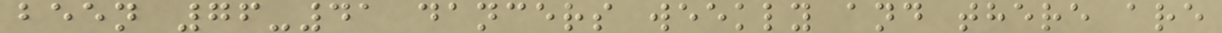been 76-41 dancers weekly and there are
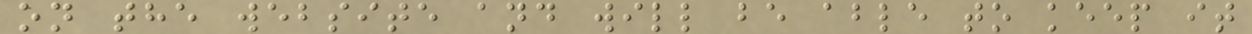on the website and will be able to keep it
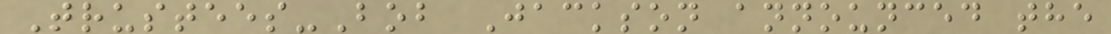Trustees-Bob Jackson announced the
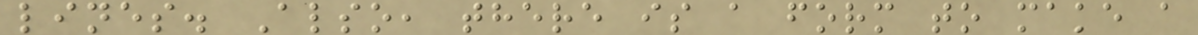lines. Also, there is a form to make a
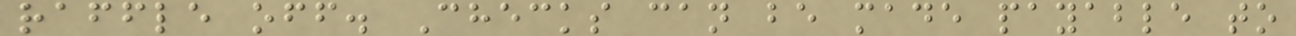raffle off. Checks can be made payable to
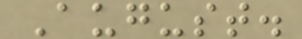August.
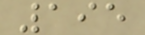195
